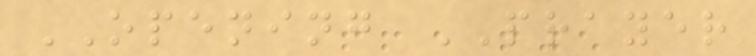OPENING PRAYER
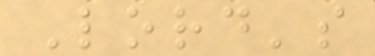Lord's
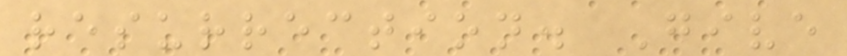resurrection. Give
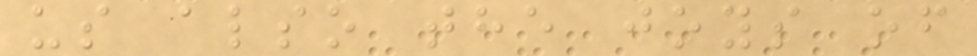us also the joys of
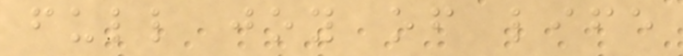full joy of life
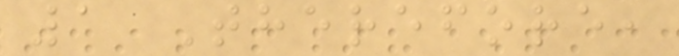1 Therefore,
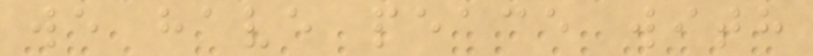we have peace with
